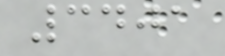3401
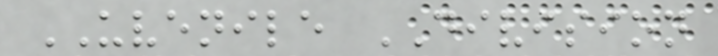UVENILE DIVISION
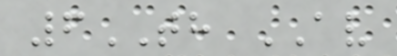6TH AV
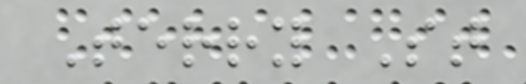Terry St
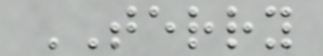TERRY
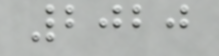2020
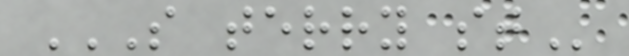S TERRY ST
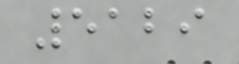5129
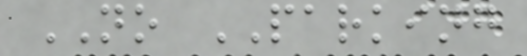NO PARKING
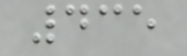435
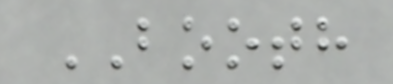BOOTH
